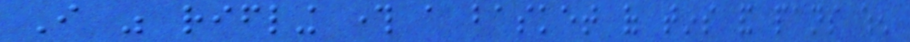I was rifling through a basket of tins and pans when
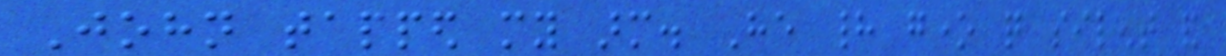John tapped my arm. He had gone quite silent and
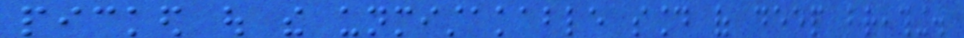picked out the unmistakable sound of deep breathing.
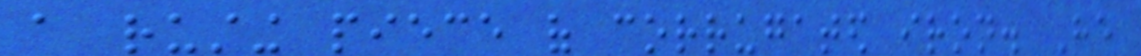a rusting piece of corrugated iron. He
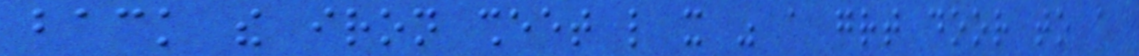back the iron sheet like it was a great door to a
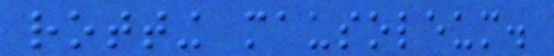rotting mausoleum.
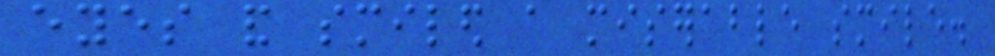eyes and smiled a miserable smile.
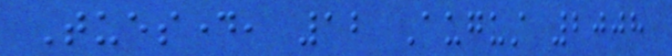Tuesday, 12 August 2008
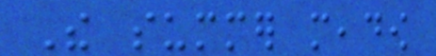The summer meadow
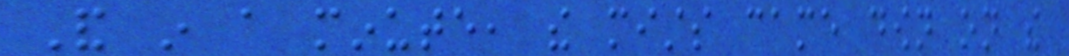And in a minute, the mists came down on the
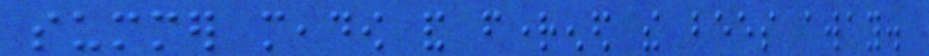summer meadow and frightened the bees away.
